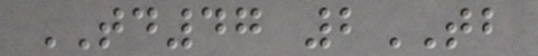TD47 2TB
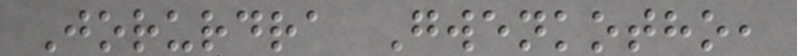Jorurdra Gwenkotho,
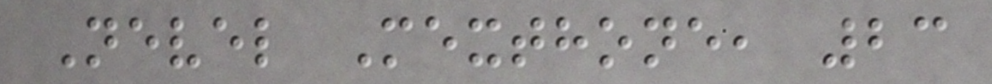Nevel Mexthone, 23
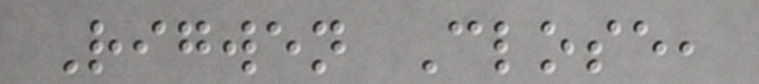Rigwen Close,
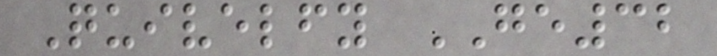Quivelfy GE32
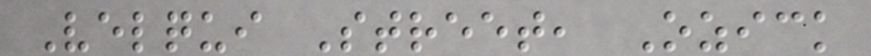Velqui Street, Ozick
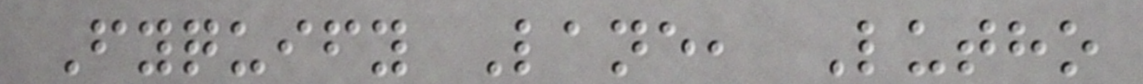Fyquify Lane, Lutho
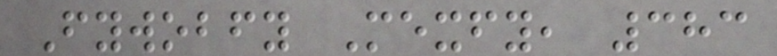Fywobfy Mexfy, 383
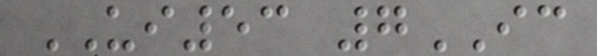UI53 7IC
